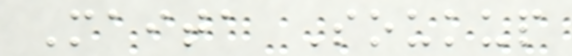Maita Soukup
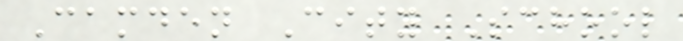Camden City School
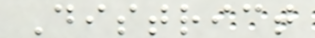District
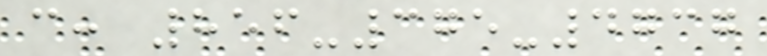c: 856-375-4737
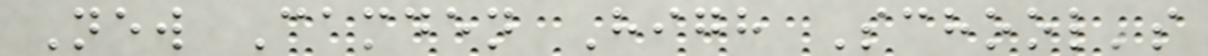New Camden High School's
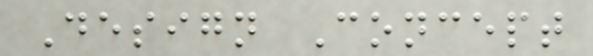Design Concept
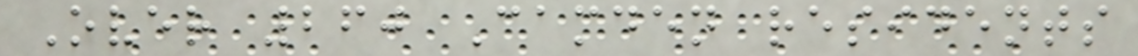Over 260 Camden residents
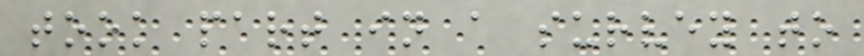took part in a survey to
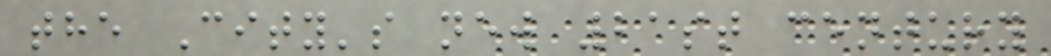the City's new 21st century
